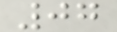07
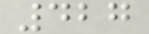427
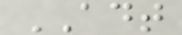ADT
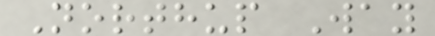Northup Way
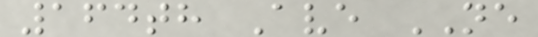164th Ave NE
